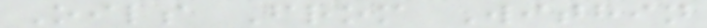Oils From Within
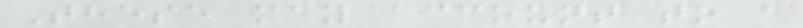These may account to a
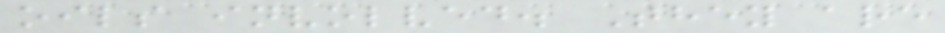oils involved. They are
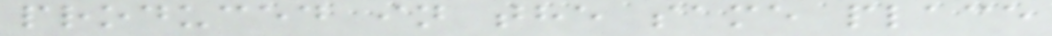produced in the same place
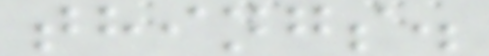things.
